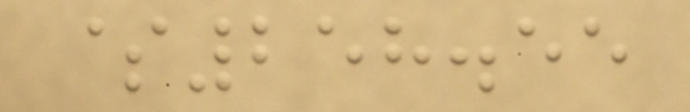$258.55
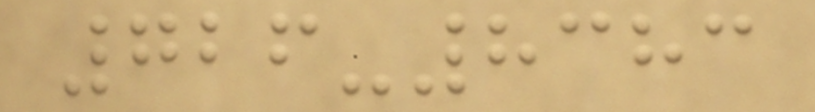726-8383
